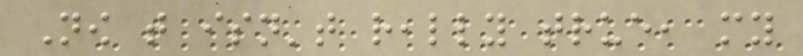Now that isn't really true, my
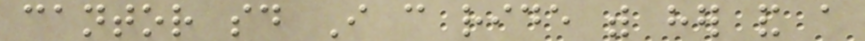cantor said I can ride with her and a
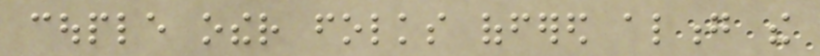couple other folks offered along the
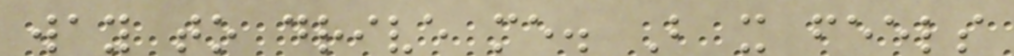way to drive me. But it feels
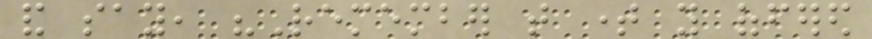and say, "Remember that time you offered
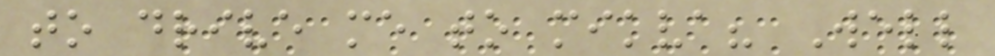to drive me to mikva? Well
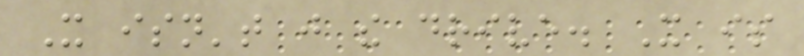It isn't just the drive. It is
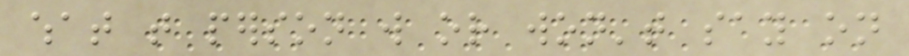what that person will or won't say on
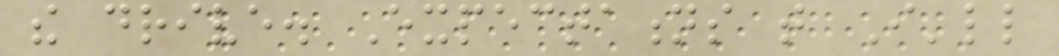the drive. Expectations that I'll
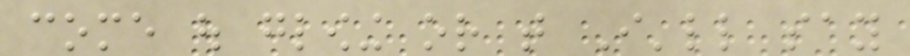come out glowing or that I'll say
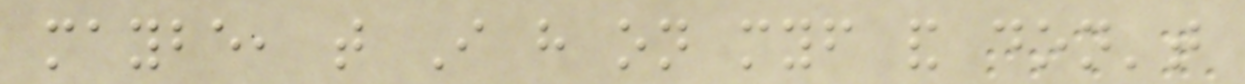maybe, that I have on myself and don't
